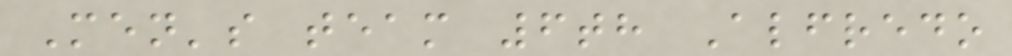Men's team 6th Alfredo
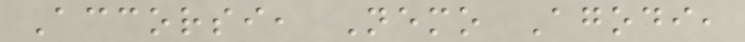Accorsi, Nemo Agodi,
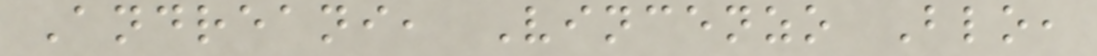Andreani, Vincenzo Blo,
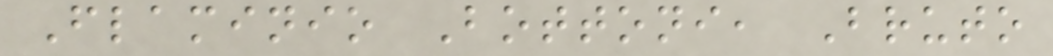Flaminio Bottoni, Bruto
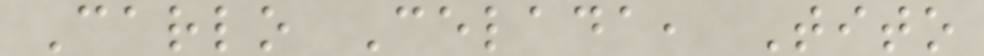Carlo Celada, Tito
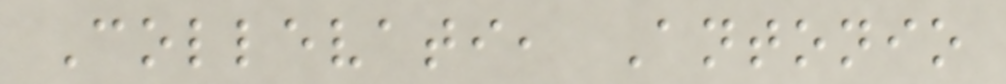Collevati, Antonio
